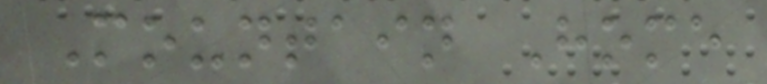Mountain Home
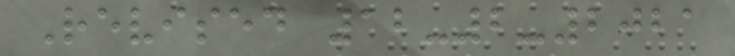Revised 12-2-2021
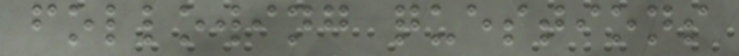following questions
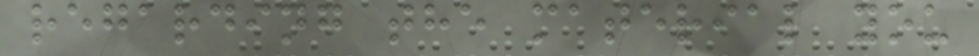regarding the material you
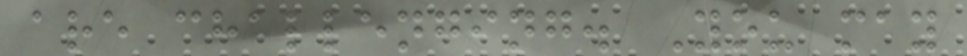are challenging. You may
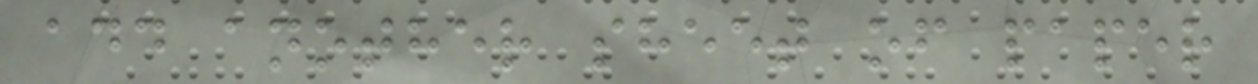add another sheet of paper
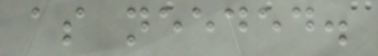as needed.
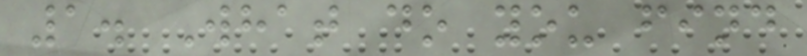1. What do you find
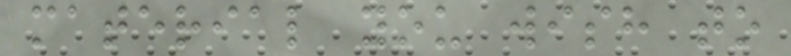material you wish to
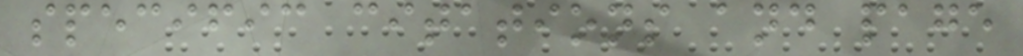specific citations and page
